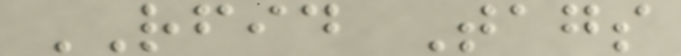RFID Tags
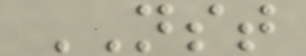NST
